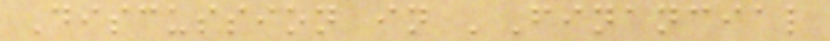Discussion in 'Financial
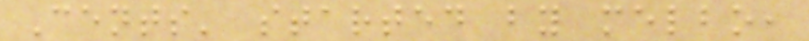Cents' started by melbo,
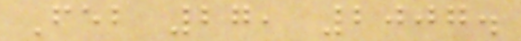Feb 27, 2007.
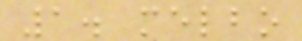1. melbo
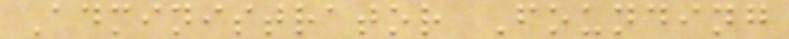Administrator Founding
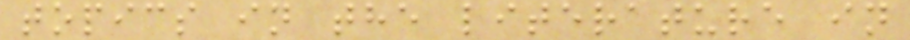topics in the literature in
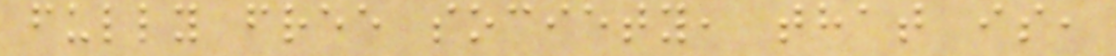fully free society, that is,
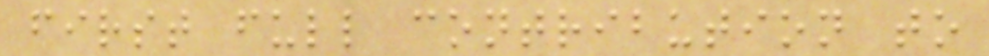first full contribution to
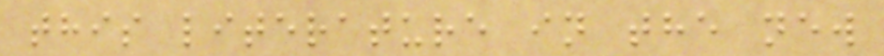this literature in the new
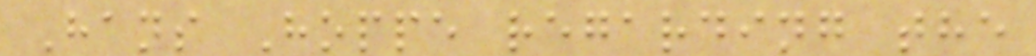Hans Hoppe regarding the
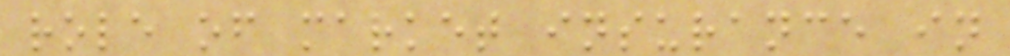role of market insurance in
